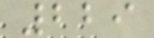229
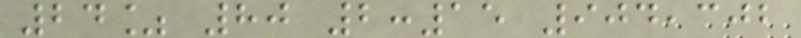24% 80 2:15 904,302
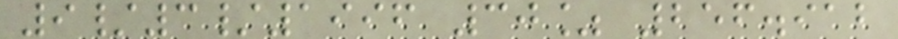9/3/1996 30% 256.912
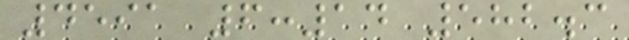4591 6:14 582.3
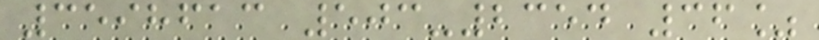3598613 503-2354 36%
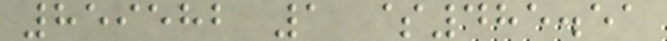859582 1 $485.51
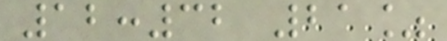12:32 21%
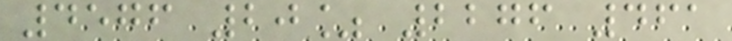4576 20% 2276 461
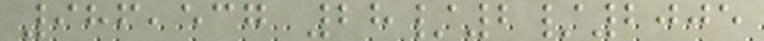986,537 28/2/2005
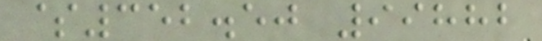$352.50 99882
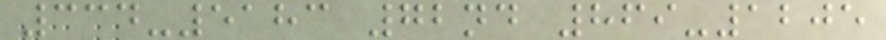334-5183 72nd 869-1205
